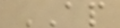AP
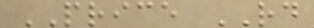PRICE RD
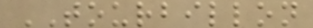TOURBILLON
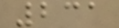231
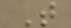T
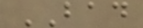BAD
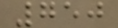750
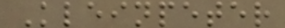Kleinpeter
